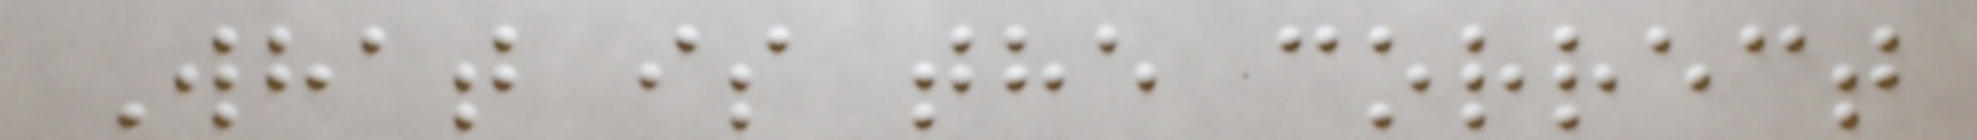What is the correct
